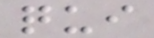qui
